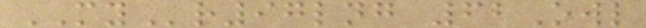MYr97lng 62Owl
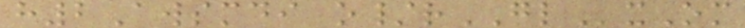h2Awsmdi o/rGLxOm
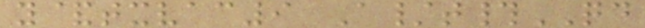y&txvac9 A/t#QD
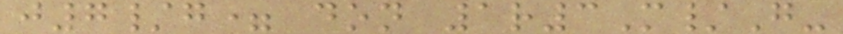j7/g= don 1r3M/G-
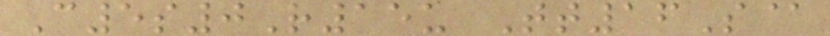C5s0R15u Tt16S@
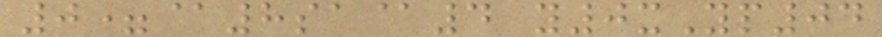0=@8sa@4 y0xYp04
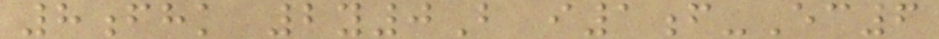8fhk 2y0B i1f-Ec6
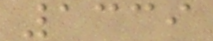1339
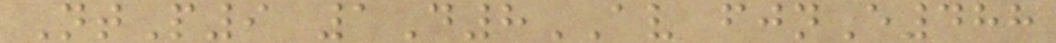NtP9 1D8AV fjnE488
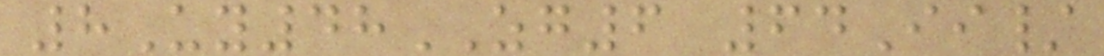8Uy48ZG6 64Ii/
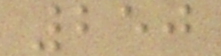250
